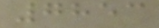7853
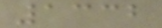1332
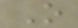O
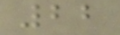22
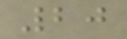20
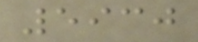5930
